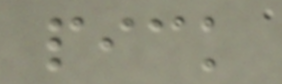pick
